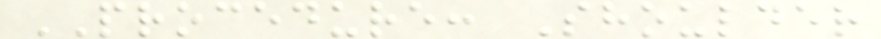PROCEDURE: Shoulder
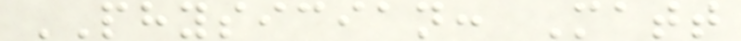PHYSICIAN: Matt
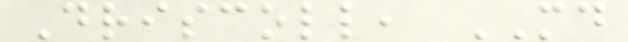Driscoll, MD
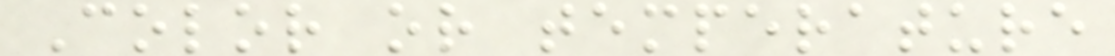Color or temperature
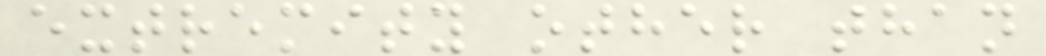extremity other than
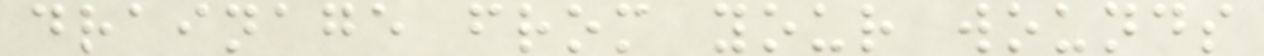drainage from your wounds
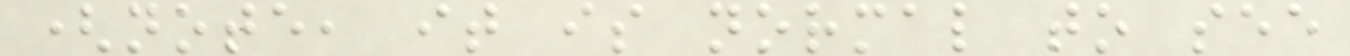(note, it is normal to see
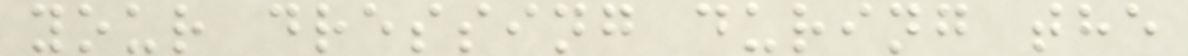your dressing during the
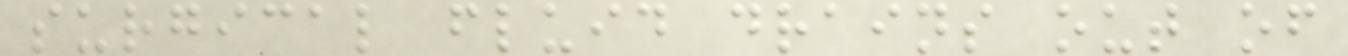surgical fluid drains out of
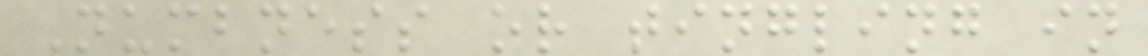Numbness or tingling in
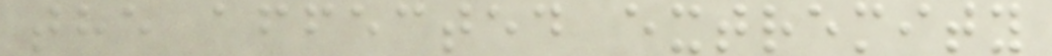the affected extremity
